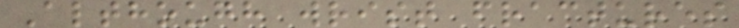Although wrist fractures
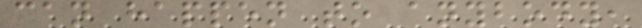can happen to anybody,
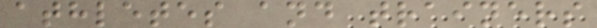athletes and trainers
